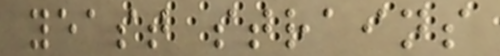yeast strains
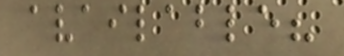available?
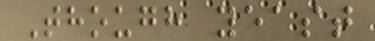Though yeast
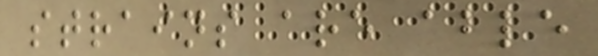strains are able
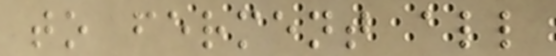to ferment all
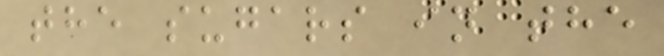the sugars in the
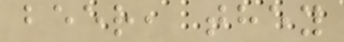beer, they
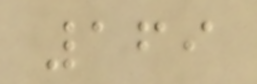169
